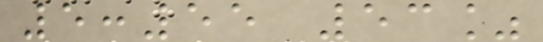5:55 53%
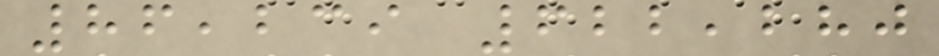86,239 622,280
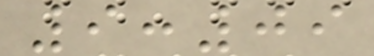9:09
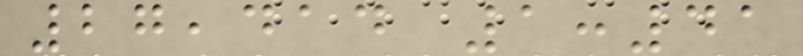27,414 1:41
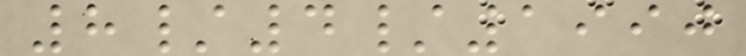8/4/1990
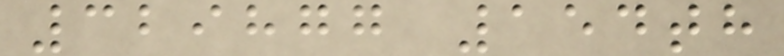329877 154th
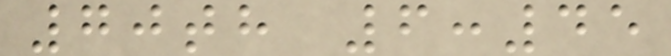70th 6:45
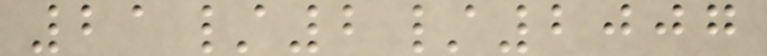21/2/2007
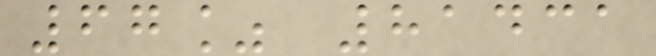67% 81431
